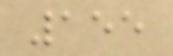155
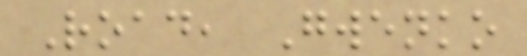Road, Gwenko
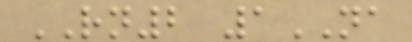RN2 1NA
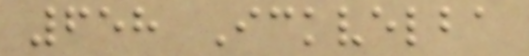658 Ickvelba
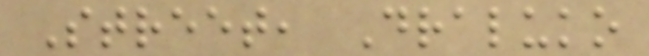Street, Draluko
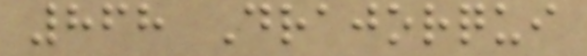868 Drajorqui
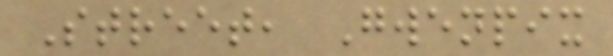Street, Gwenpix
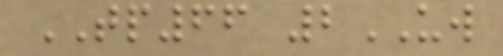TP66 2UW
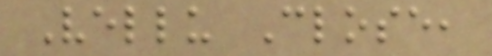Vellu Close,
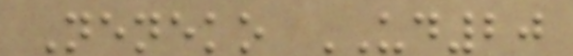Neneko UD20
